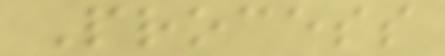Process
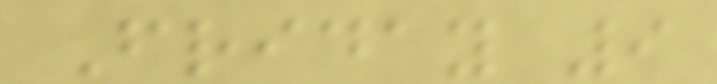Friday 9
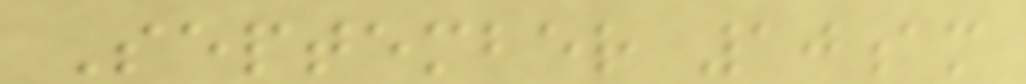September 10am
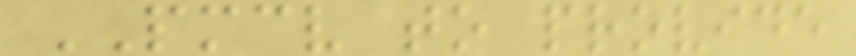PMCV to provide
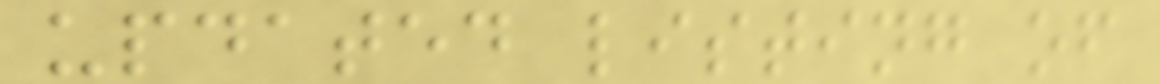updated listing of
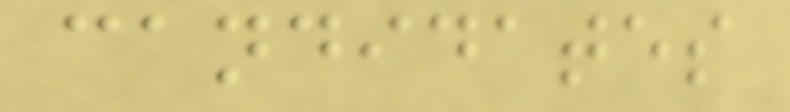candidates
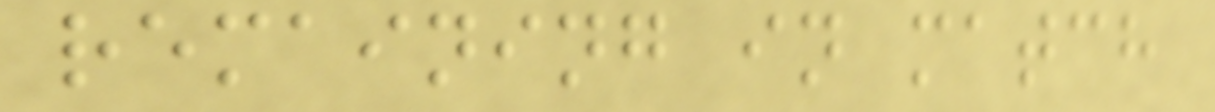remaining in match
